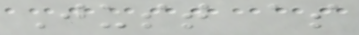Just as
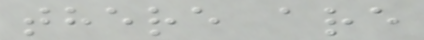there are
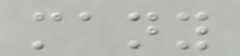many
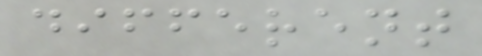different
